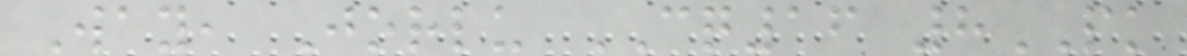Way, Jorlu CQ16 8PK
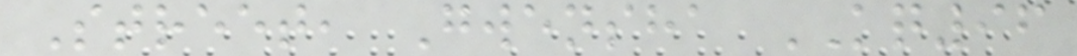Street, Gwensha KQ96
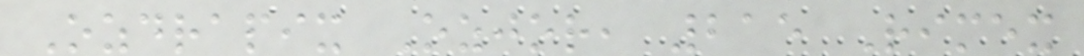Ozdrapix Ozjor, 215 Rimex
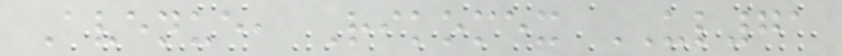Avenue, Rikomex UL71
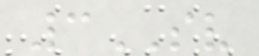3SV
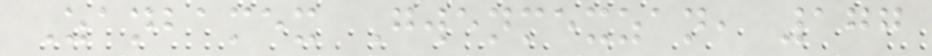Zanbamex Gwenmexzan, 177
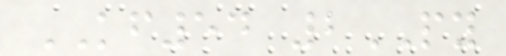KF54 2PY
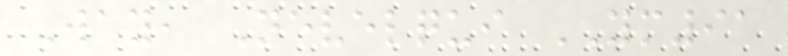Way, Nevelqui YM91
